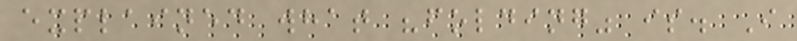explained what "folding" is. I
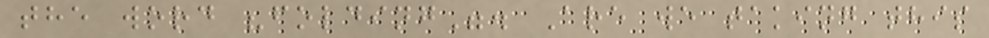the word "folding". Are we taking this
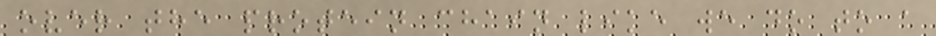over the protein chain like we do to a
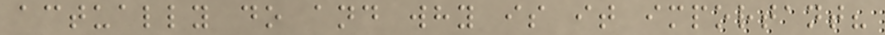actually do and why is it important?
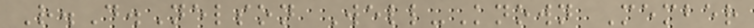R.D.Nelson Well-Known Member
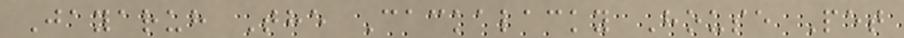Jayaruh The Cackalacky House Pet
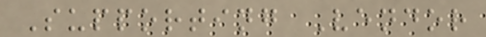Supporting Vendor
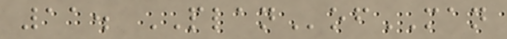11. PLANofMAN
